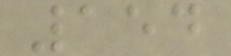154
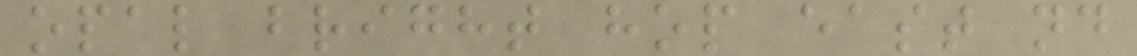opal bright hop east nd
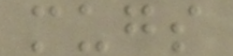mugs
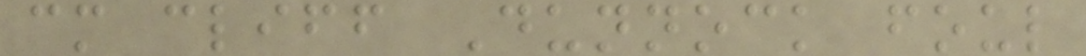cm cliff Dunnock foul
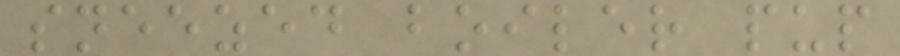sneezed boiler pup
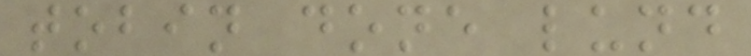tobin done lund
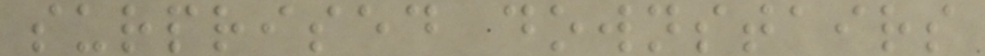surprised downstairs
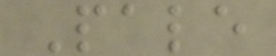Pale
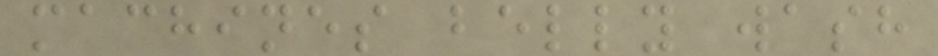machines belly wash
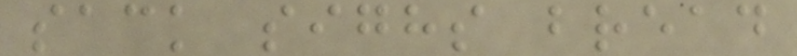sack sighs bread
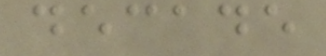decade
